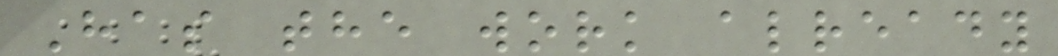Has the work already
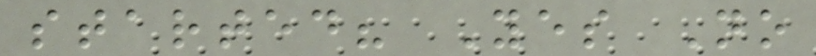started? Yes No
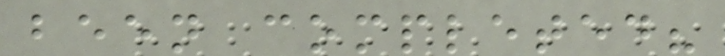been completed?
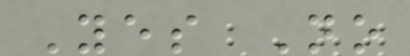Yes No
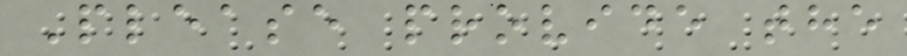Please provide the
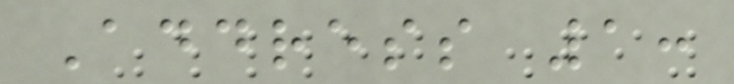Address 1:
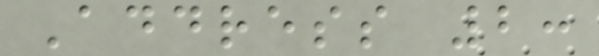Address 2:
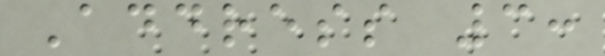Address 3:
